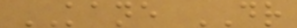KANE DR
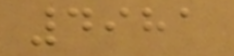4981
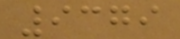9379
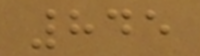845
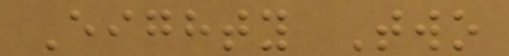Eighty Two
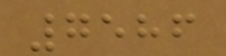7586
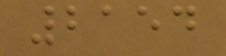2154
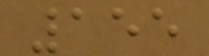155
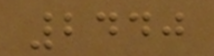2440
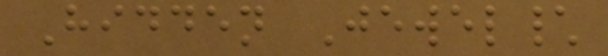Hidden Jewel\
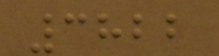3822
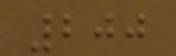200
